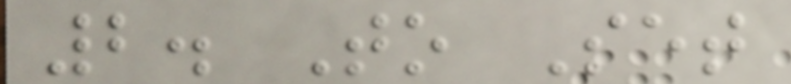2. To Set
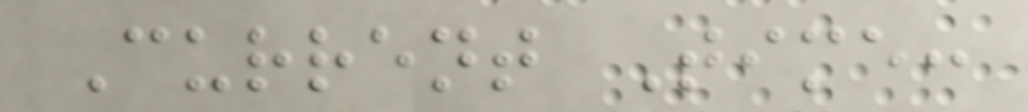Current Time:
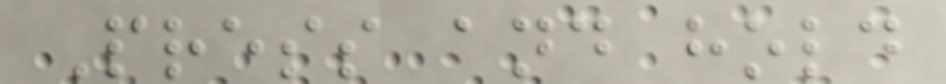Press and hold
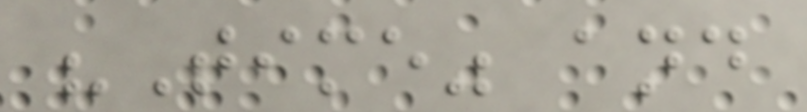"Time" and
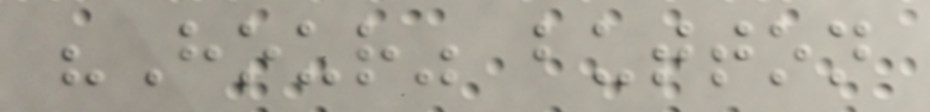"Hour" button
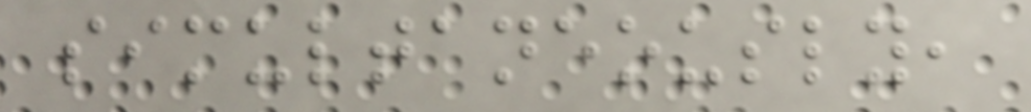simultaneously,
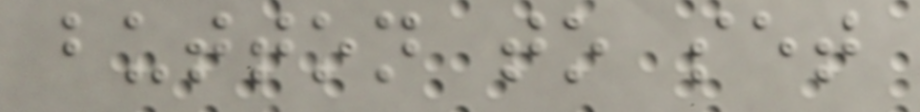button to set
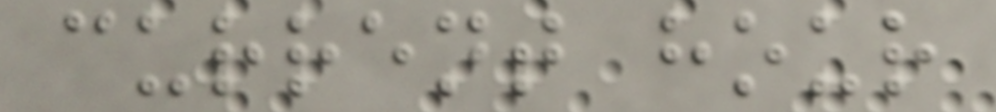current hour
